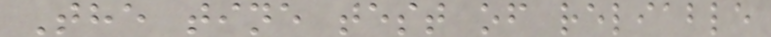The tine test of reliable
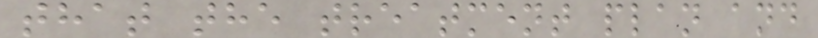that the treatment plan and
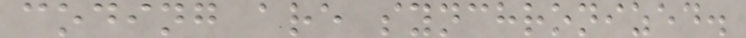coding are synchronized.
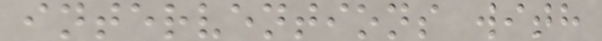interventions with
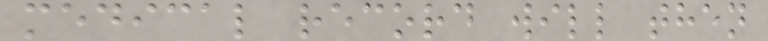medical record will then
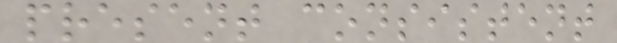present consistent
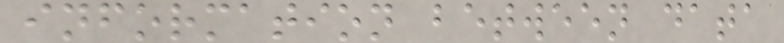information between data
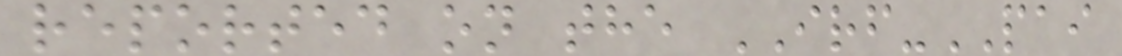reported on the IRF-PAI
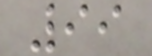99
